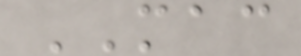MAC
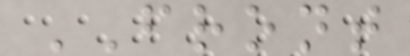FRONT
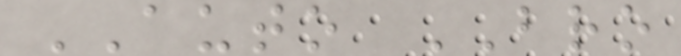AUTO BRO
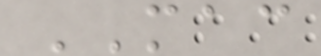MAC
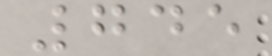745
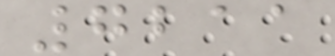7211
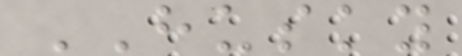HUSKY
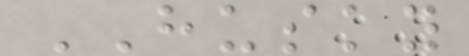HUSKY
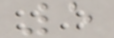5
